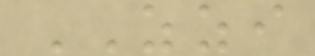ZZI
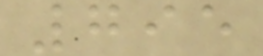795
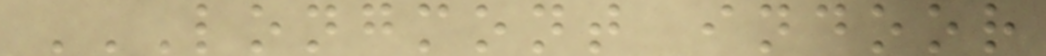LONGMONT INDOOR
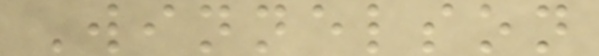Winnelson
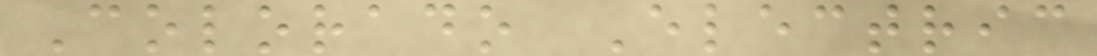Colorado Electric
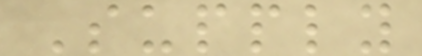Supply
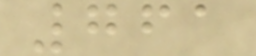761
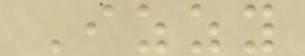Izzy
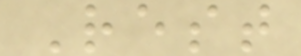Rest
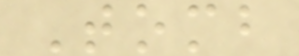Tomb
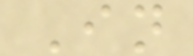In
